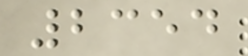2354
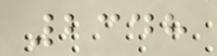2348
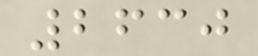2630
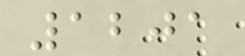1201
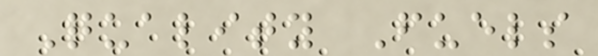Quality Fuels
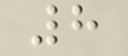8
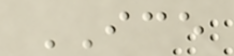ICE
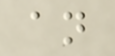an
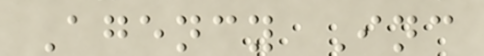Agency Inc
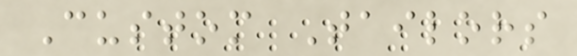Custom Tailors
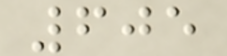605
